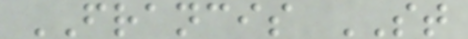FRANCIS ST
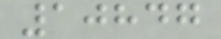10847
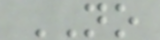NO
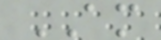AM
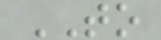TO
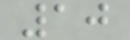10
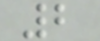2
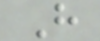H
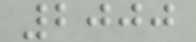2000
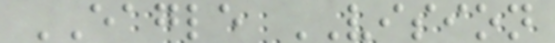EAGLE VISION
